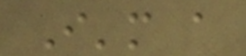I'm a
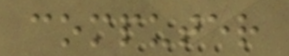computer
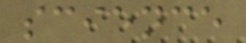science
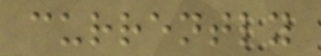currently
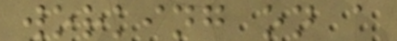working on a
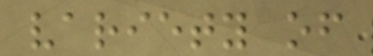variety of
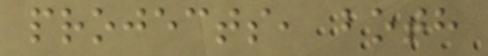projects, both
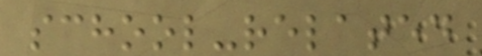school-related
